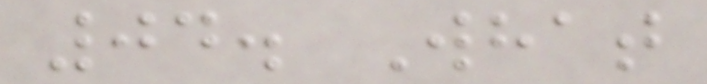04. What
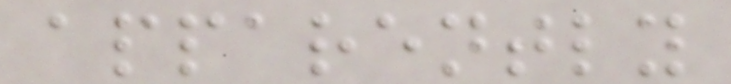apparently
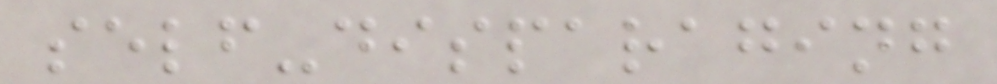self-disparaging
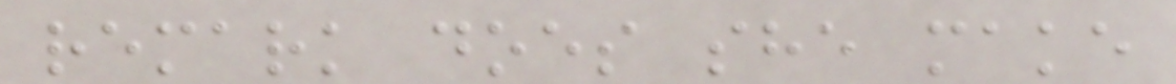remark does she make
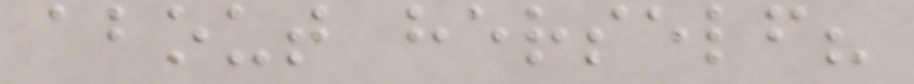about herself?
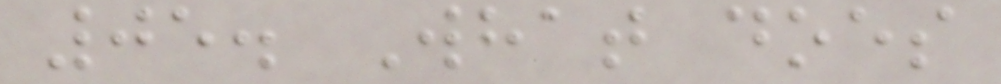05. What does
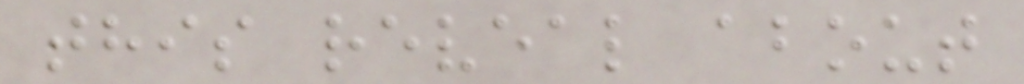this reveal about
